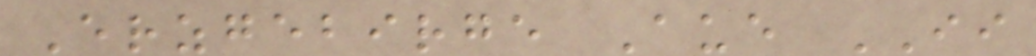Erzgebirge Aue II
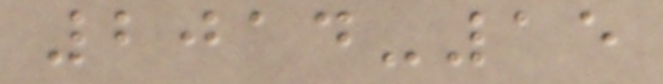2014-15
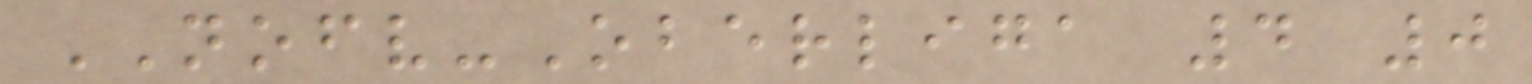NOFV-Oberliga 4 0
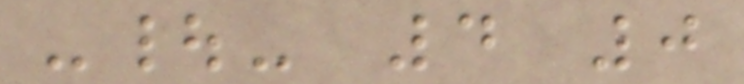-|- 4 0
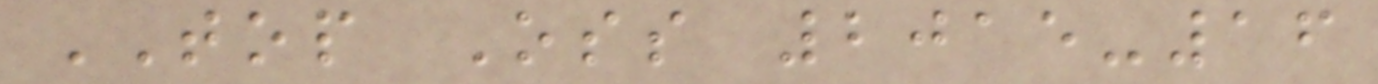TOP Oss 2015-16
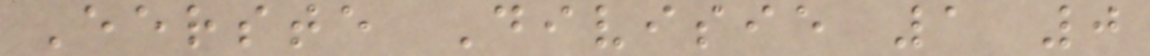Eerste Divisie 1 0
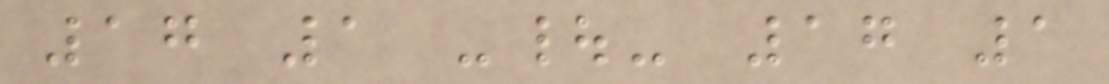17 1 -|- 17 1
